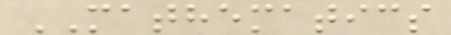MATHEMATICS
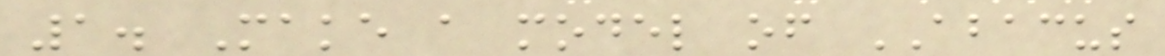1. Make a model of ABACUS
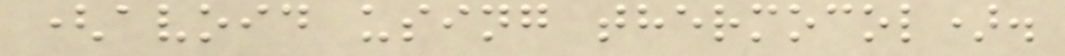(avoid using thermocol).
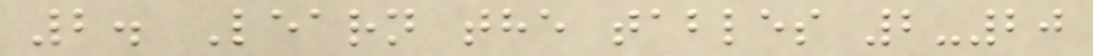2. Learn the tables 2-20
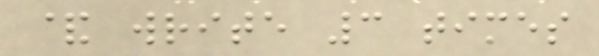& write 3 times
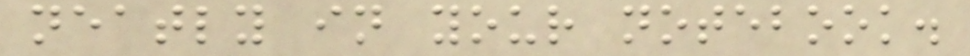neatly in your notebook.
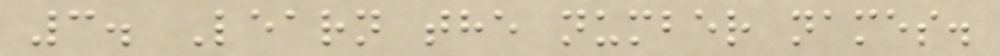3. Learn the number names.
